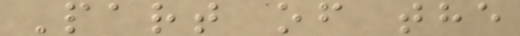Part of the
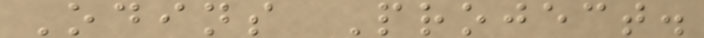Odins Project.
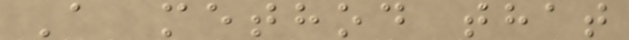A method that
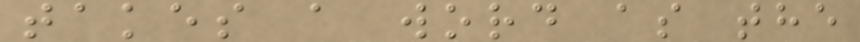takes a word as the
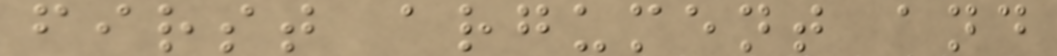first argument and
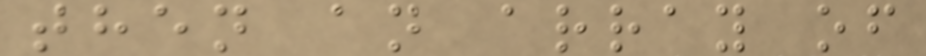then an array of
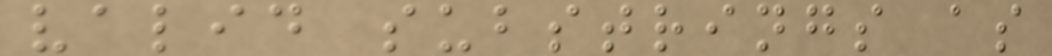valid substrings as
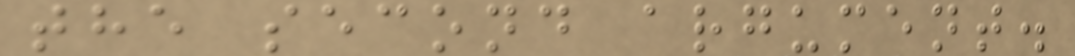the second argument.
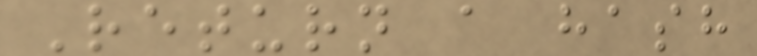Return a hash
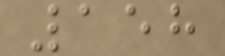158
